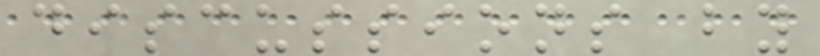discussions by
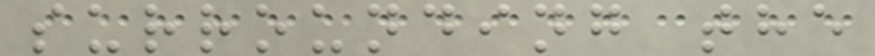surrounding the
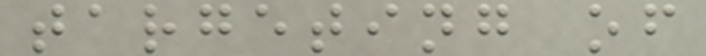targeting of
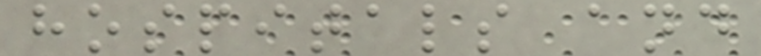hospitals and
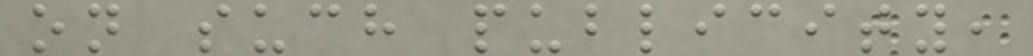on such publicity,
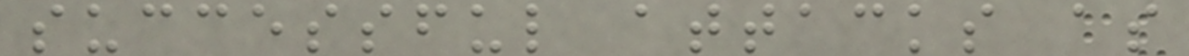successful attacks as
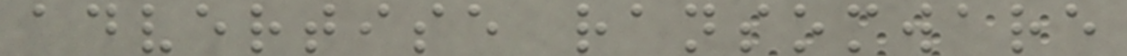advertise ransomware
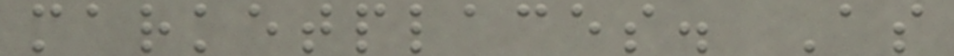marketplaces. As
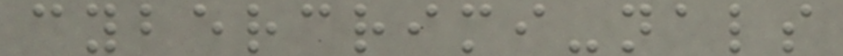cybercrimi-nals
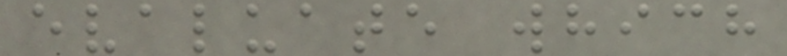evaluate which
